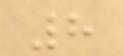8
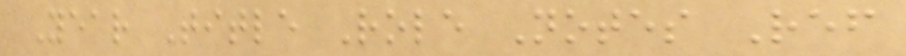Year Title Role Notes Ref
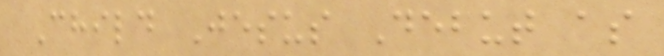Child Jesus Debut as
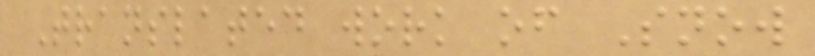Translated work of Snow
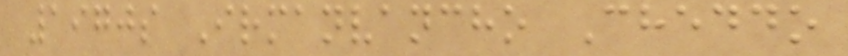1970s Irmanvancho Cheddo
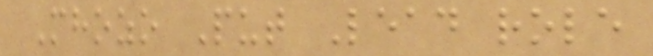Mhozo Put Lead role
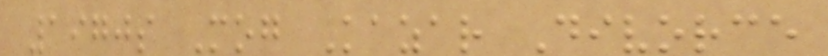1970s Mog Kazar Divorce
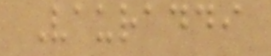Vauraddi
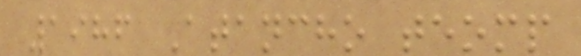1986 Atancho teomp
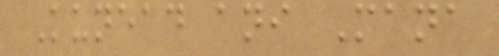Kunead ani Mana
